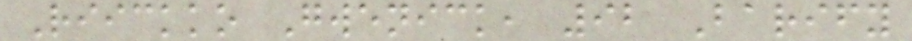Riickko Gwenick, 92 Barify
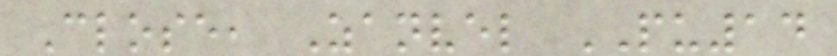Close, Zanvel PU14
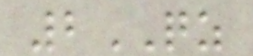2QZ
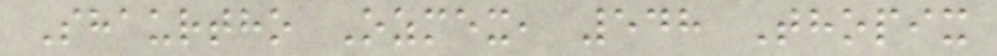Shaurtho Ozmex, 548 Thopix
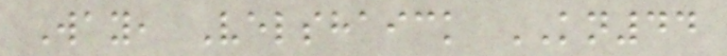Way, Velshaick KN44
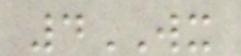4WX
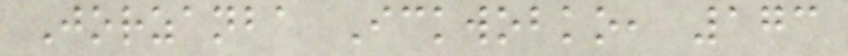Jorzanba Ickwobko, 173
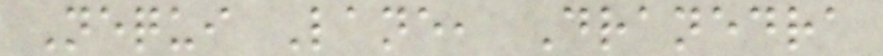Nequi Lane, Dranedra
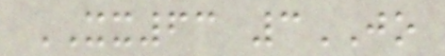XX63 3JO
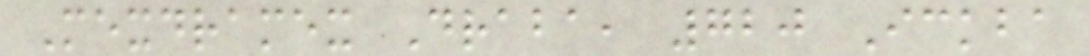Mexdramex Draba, 720 Ickba
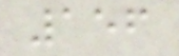156
